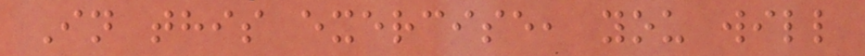In this exercise, you will
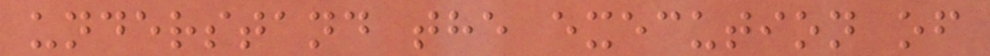understand the execution of
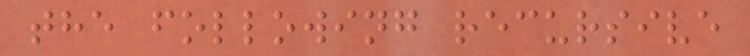the following recursive
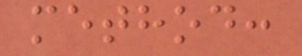method:
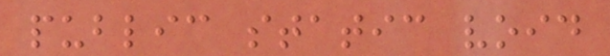public static void
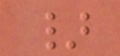}
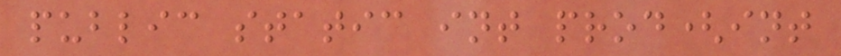public static int prod(int
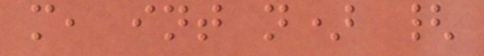m, int n) {
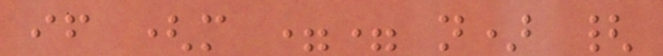if (m == n) {
